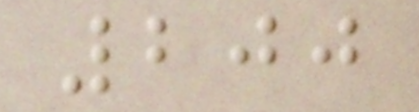200
